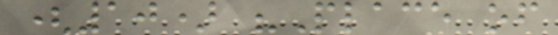(10) "Place of
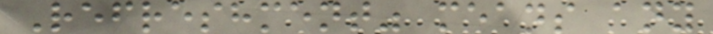Refreshment" means any
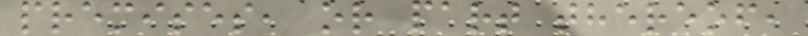premises, or part thereof,
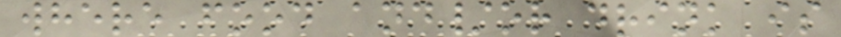where food and/or drink is
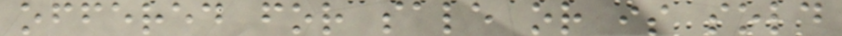offered for sale or is sold
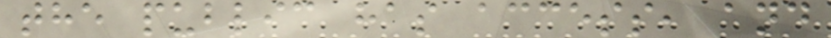the public has access, and
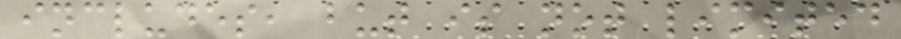includes, but is not limited
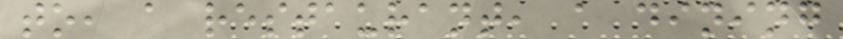to, a restaurant, a dining
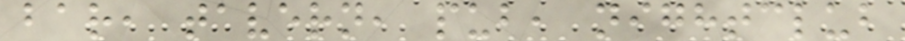bar, tavern, pub, nightclub
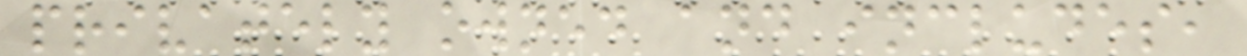privately owned and includes,
